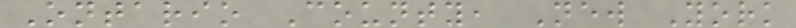Ontario County, New York
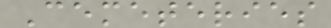Cemeteries
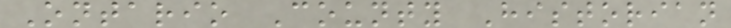Ontario County Historian
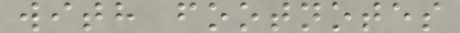with footnotes
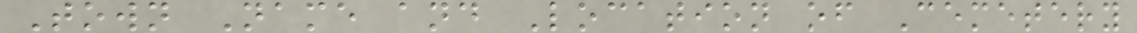Town Name and Location of Cemetery
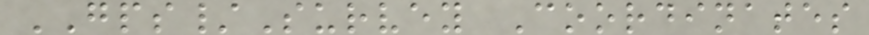GPS/Survey Coordinates
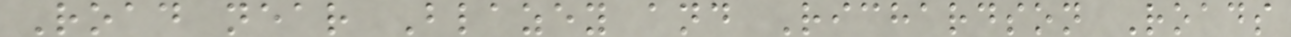Road near Blazey and Richardson Roads
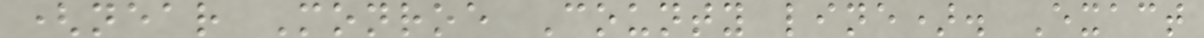(near Monroe County line). Exact
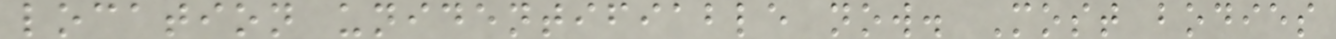location unidentifiable now. Most bodies
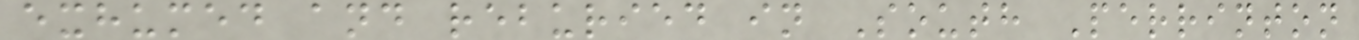exhumed and reburied in South Perrinton
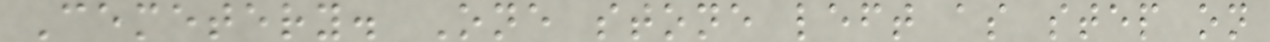Cemetery. One stone left as step on
